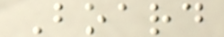Board
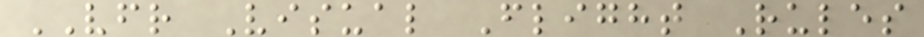VFR Visual Flight Rules
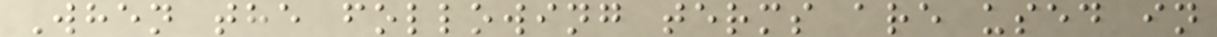When the following terms are used in
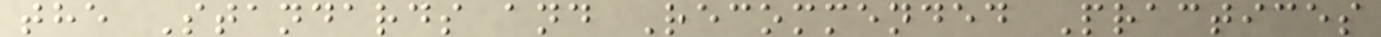the Standards and Recommended Practices
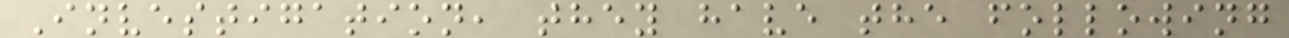Investigation, they have the following
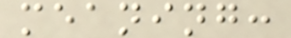meaning:
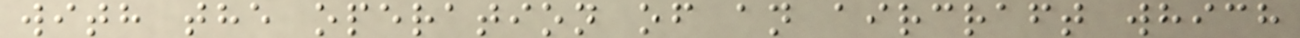with the operation of an aircraft which
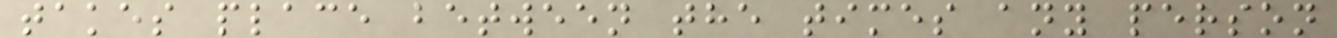takes place between the times any person
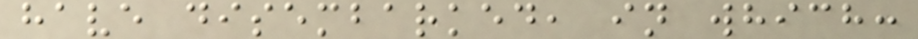have disembarked, in which:
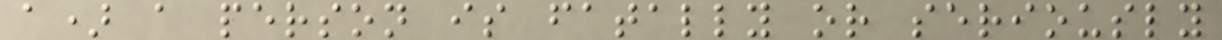a) a person is fatally or seriously
